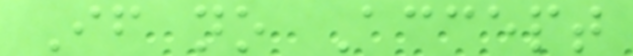If no Accept
